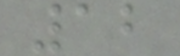12
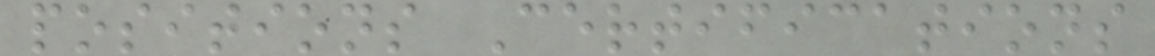positions Certifications
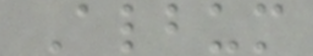Album
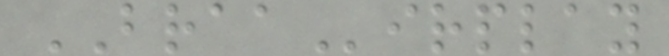BRAAirplay
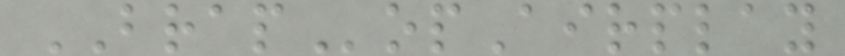BRAPopAirplay
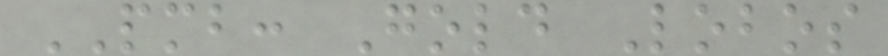PMB: Gold Lobos
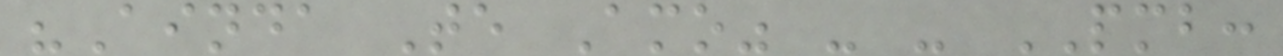"Ainda Te Amo" - - PMB:
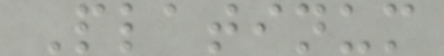Platinum
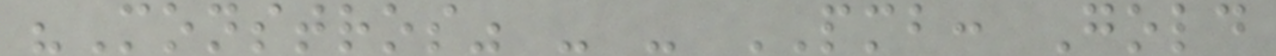"Monstros" - - PMB: Gold
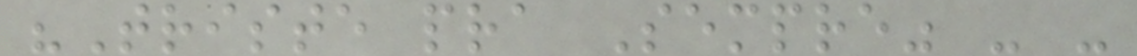"Triste pra Sempre" - -
